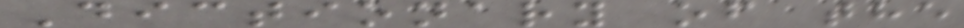Dictionary of the
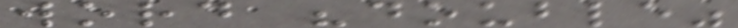word "double"
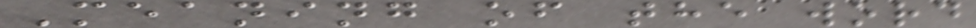Meaning of the word
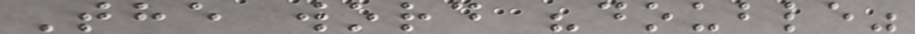The word "double"
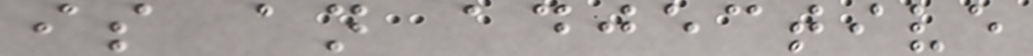is an adjective
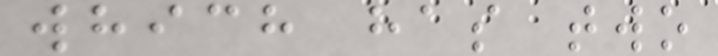which has two
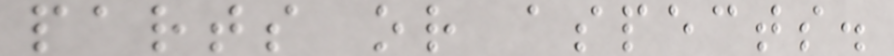parts or aspects.
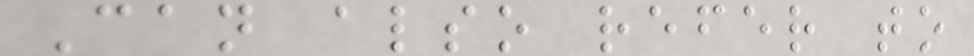Can also refer to
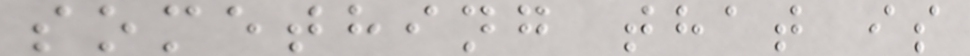something that is
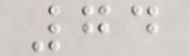74
